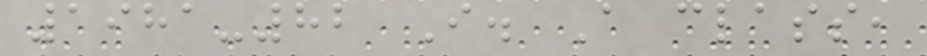1981-82 I. A class,
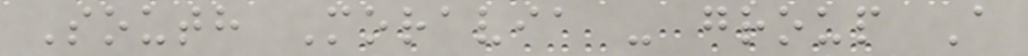South Moravia - group A
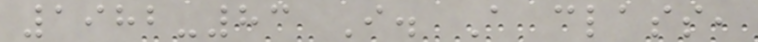1982-83 I. A class,
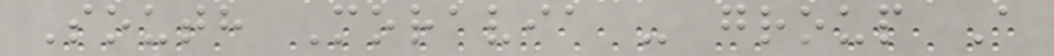South Moravia - group A
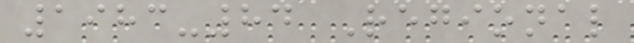1983-84 Regional
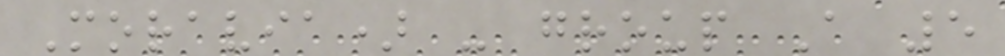Moravia) - group A 5
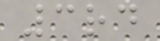3rd
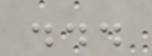...
